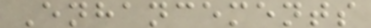Enhancements
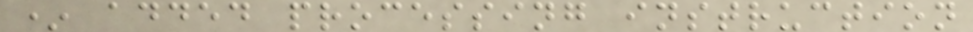* added processing instruction
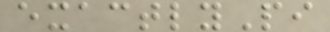exactlyPi
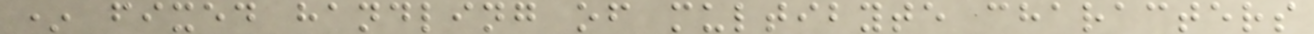* fixed handling of multibyte characters
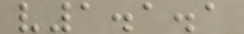v1.1.1
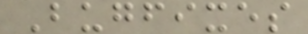Bugfixes
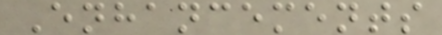Enhancements
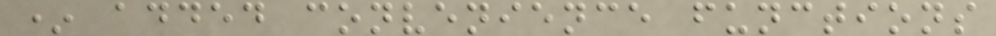* added convenience functions
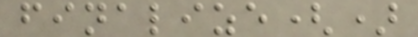finalize()
